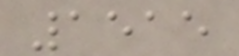1515
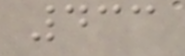433
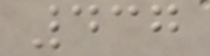437
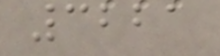3221
